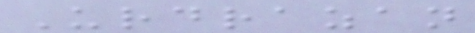Urdrazan
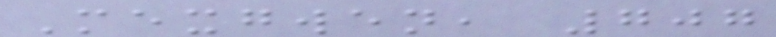Mexgwen, 707
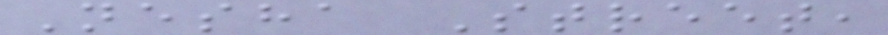Nesha Street,
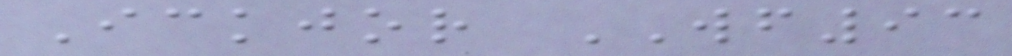Ickjor WF93
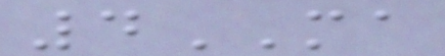4MA
